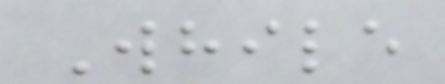While
